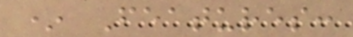* Features:
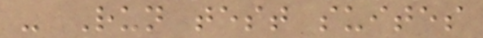- Run test suites
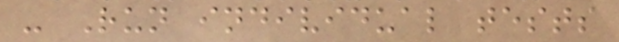- Run individual tests
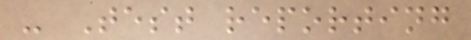- Test reporting
